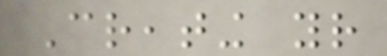Creating your
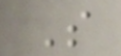So
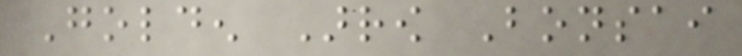Golden Arrow Bonsai
